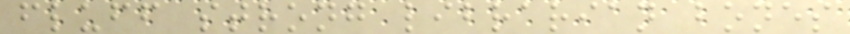fluff strong librarian bones
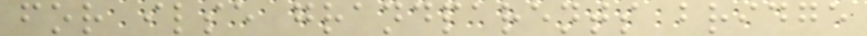for ilse grandparents bridge
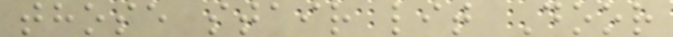those stair lit Door
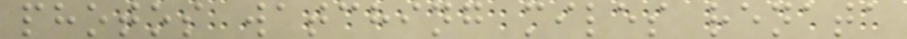photos watching miles renata
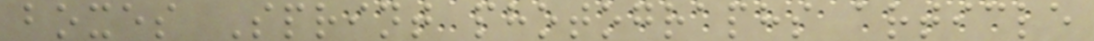boxes Sprint photographs article
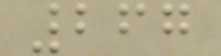267
